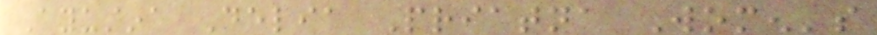Ayustina Delia Priatna Women's
